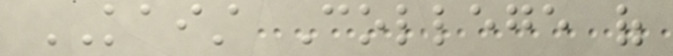KAIST College of
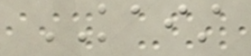KAIST
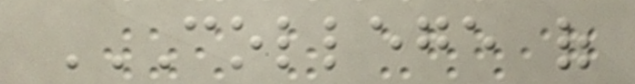COLLEGE OF
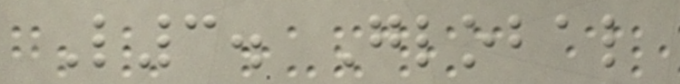L3. Global
